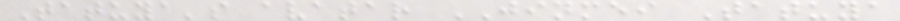Tatuya's avatar JINMEI Tatuya
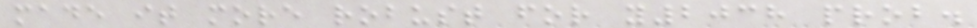made it more robust for y2038 prob.
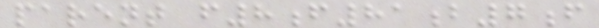parent f8f81b7f
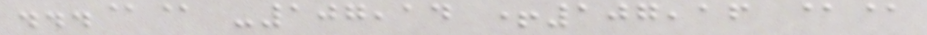...@@ -107,14 +107,16 @@
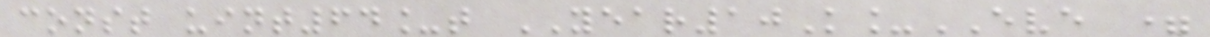const uint64_t YEAR10K_EVE =
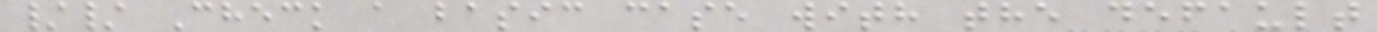// Check a basic case with the default
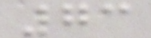73
